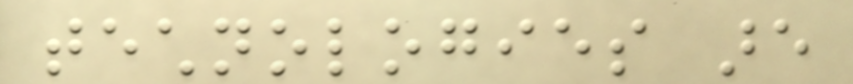technologies are
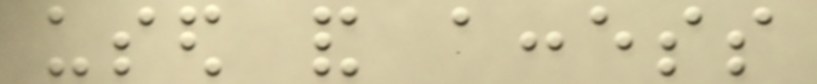used and access
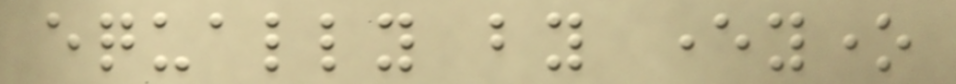equally by everyone
